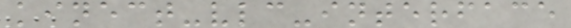kinect-vlc-interface
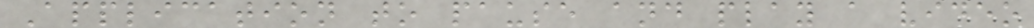Application to pause and play a video
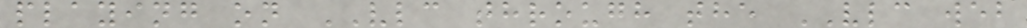playing on VLC through the VLC web
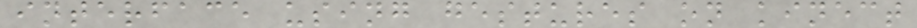interface using gestures on kinect
